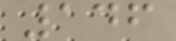146
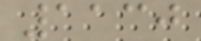1130
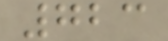723
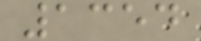1354
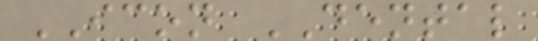ICON DENTAL
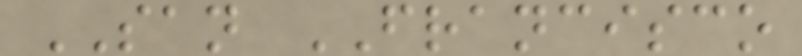SAN FRANCISCO
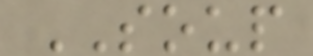SOUP
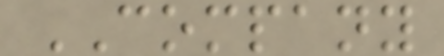COMPANY
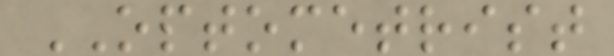OPTOMETRIST
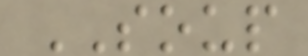SOUP
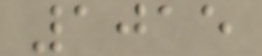1015
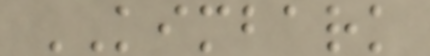KIMBARK
